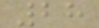28
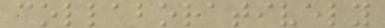collaboratively
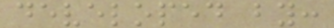developed by:
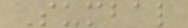Sumbal
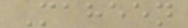Maheen
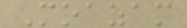Moazam
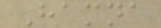Hamna
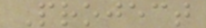Project
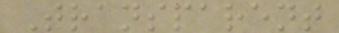Transparent
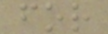for
